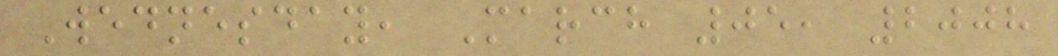Wednesday, March 05, 2008
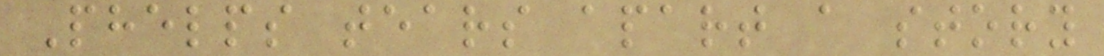Phelps tears apart a story
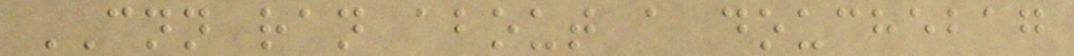CNN ran about a douchebag
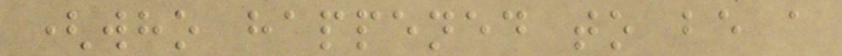(who happened to be a
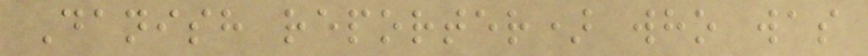Danish reporter) who was
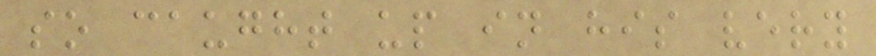so caught up in his very
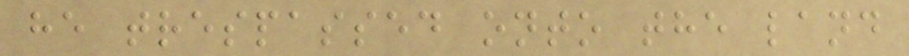he trespassed onto the land
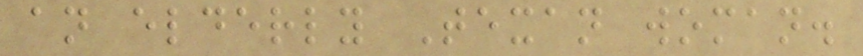an elderly Texan woman.
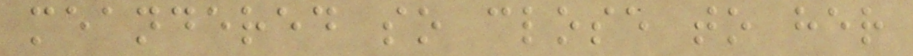meandered so close to her
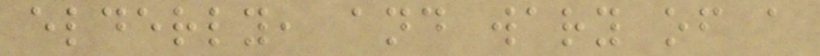elderly, and wary of a
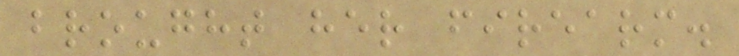brought her firearm.
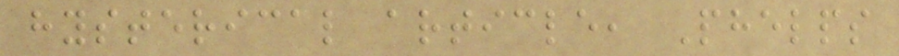hysterical article, Phelps
